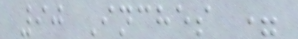90 Inches =
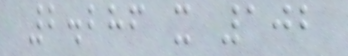2.286 x 102
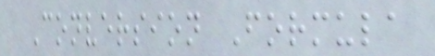Conversion Formula
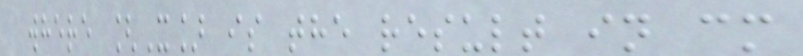where [X] is the result in cm
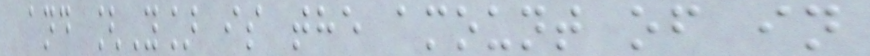and [Y] is the amount of in
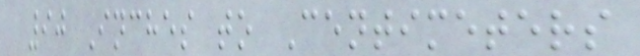90 Inches to Centimeters
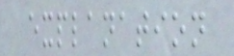explanation
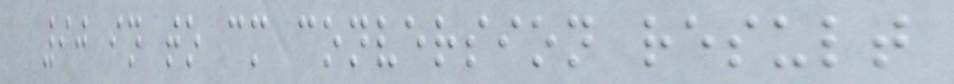90 in to cm conversion result
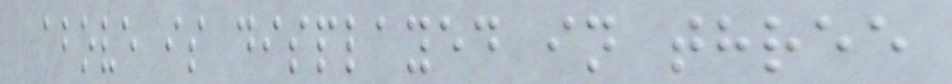above is displayed in three
